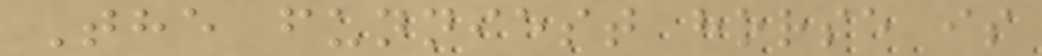The funniest horse is
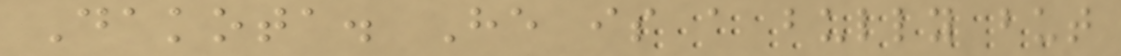Dakota. He is a bully but
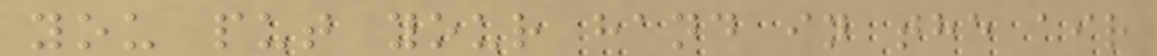you put your hand in the air
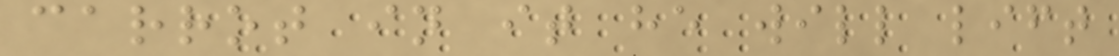carrot in it he will lift
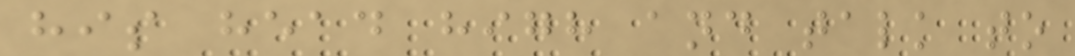his head high and talk to
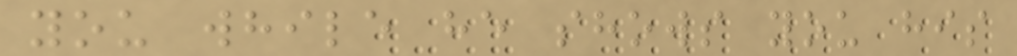you while he shows you his
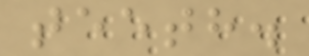teeth.
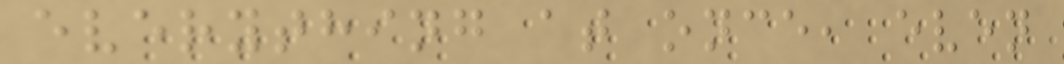everything at once, even
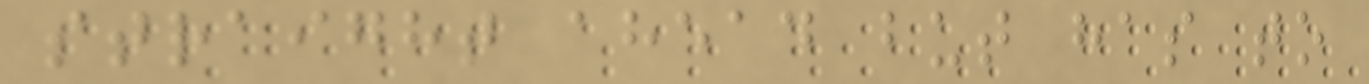straight ahead but has to
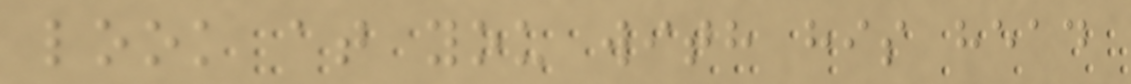look at you with his head
